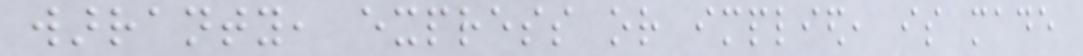warranty, express or implied, is made
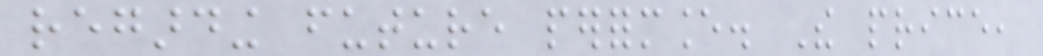regarding future performance. The price,
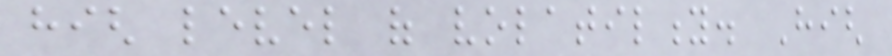high level of volatility. High
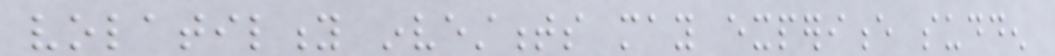volatility investments may experience sudden
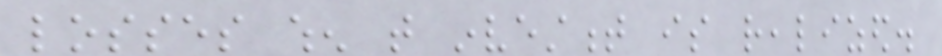losses when that investment is realized.
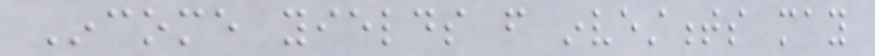Income yields from investments may
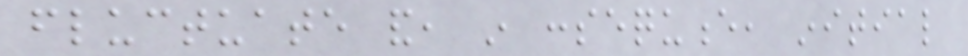fluctuate and, in consequence, initial
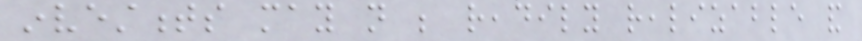investments may not be readily realizable and
